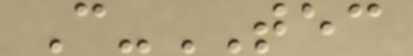C-TEC
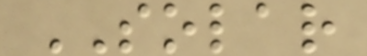SOLAR
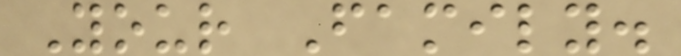Your Family.
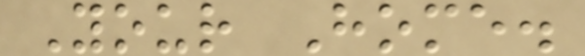Your Home.
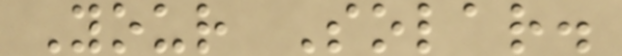Your Solar.
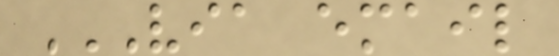VIA EMAIL
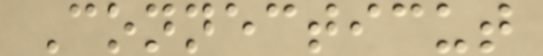Connecticut
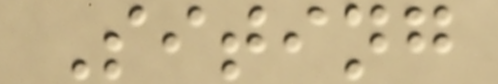Siting
